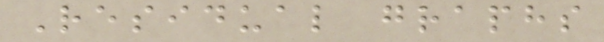Residual graphs
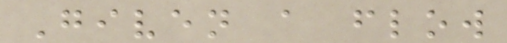Given a flow
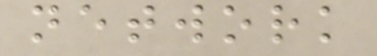network
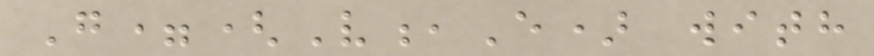G=(V,E) with
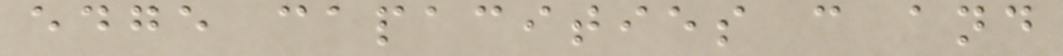edge capacities c and
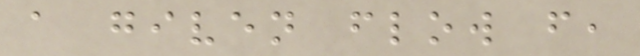a given flow f,
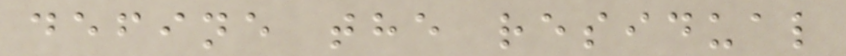define the residual
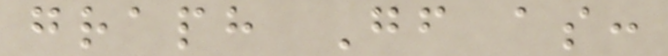graph Gf as:
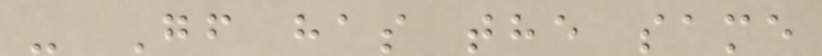- Gf has the same
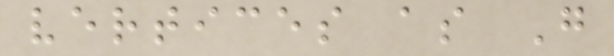vertices as G
